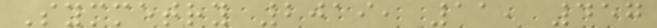Symmetry 2019, 11, 457
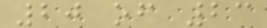20 of 23
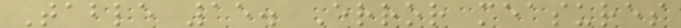Table 15. Error measures
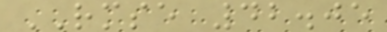RMSE 42.05
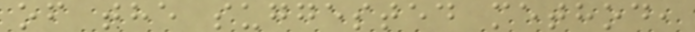of the suggested method,
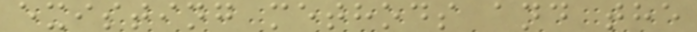existing methods and the
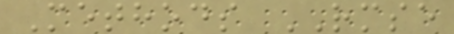Methods RMSE
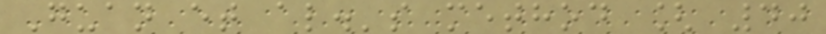Guan et al.'s method [ 40
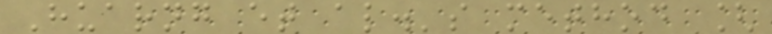Huarng et al.'s method [
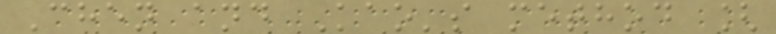Chen and Kao's method [
